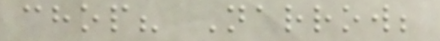chop? Narrow;
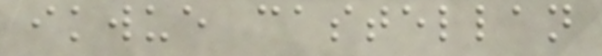ikwue castellan
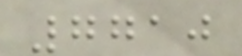7710
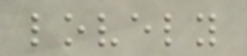lovely
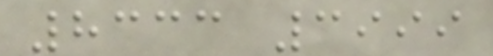8333 3999
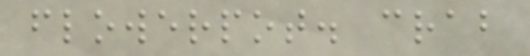flowerpot. crab
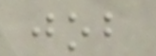job
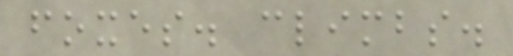foxes. climbs.
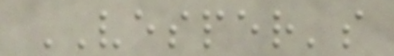VESPER's
